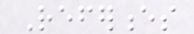References
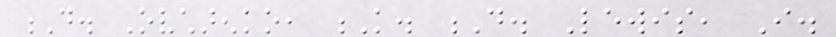D. Ovcharenko, K. D. Lewis, I.
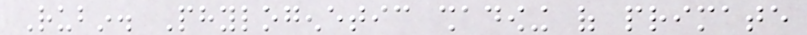Rubin. Phylogenetic shadowing of primate
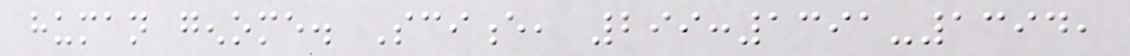human genome. Science, 299:1391-1394,
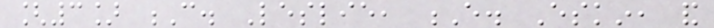[3] C. Leslie, E. Eskin, and
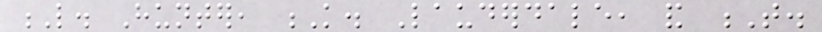L. Hunter, K. Lauderdale, and T.
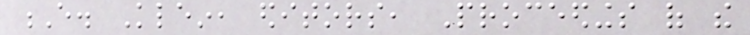E. Klein, editors, Proceedings of the
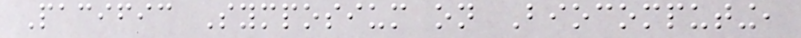Pacific Symposium on Biocomputing,
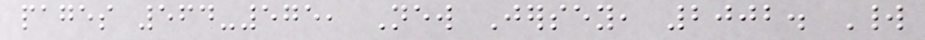pages 564-575, New Jersey, 2002. World
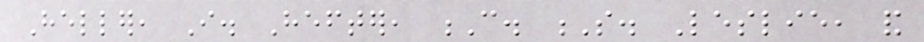Heller, I. Hefter, C. S. Leslie, and
